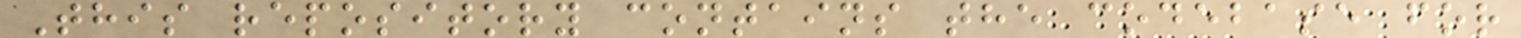This repository contains the codebase for
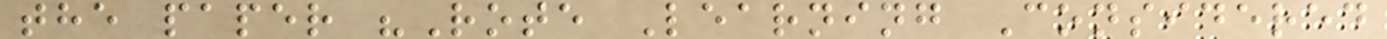the paper "Rote Learning Considered
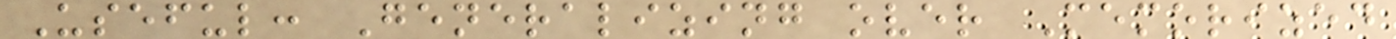Useful: Generalizing over Memorized
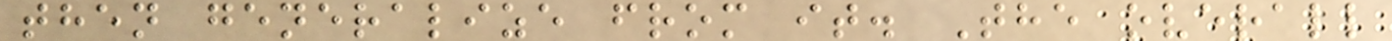then generalize from it. The overall
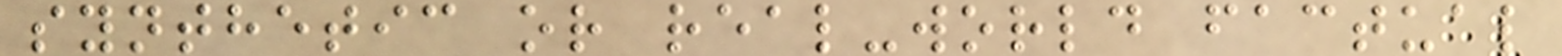synthetic or real-world factual
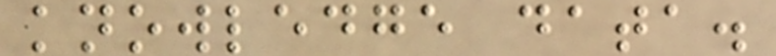knowledge data.
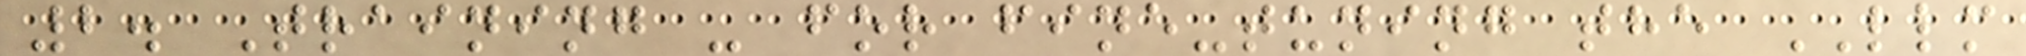2. Training - for fine-tuning the LLM
